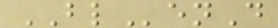BLenD
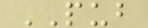PUB
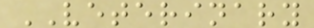VETERINARY
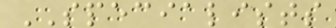SPECIALISTS
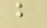b
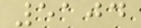5104
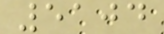5104
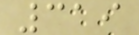319
